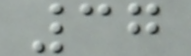37
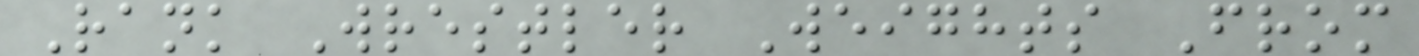Rank Wrestler Weights From
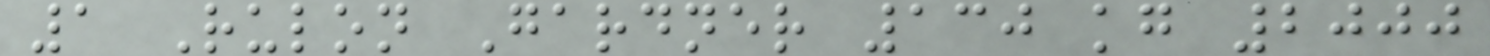1 Rulon Gardner 130 kg 2000
